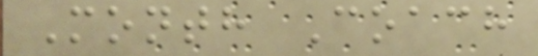Month Coach
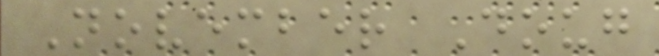November Doug
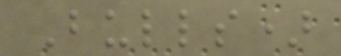Bulls)
